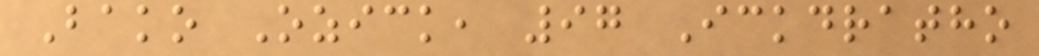Bako Ozick, 97 Ickdratho
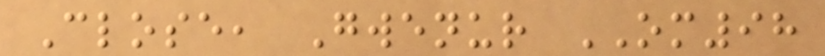Close, Gwenur OM98
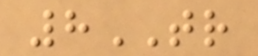8TR
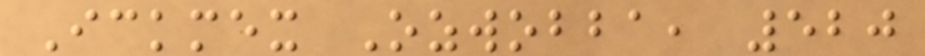Ickmex Ozwobba, 520
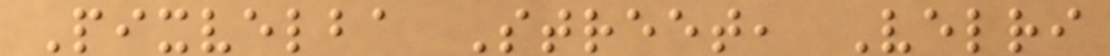Pixvelba Street, Velri
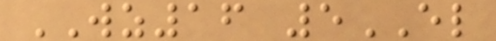WZ16 5EL
